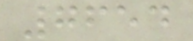7654
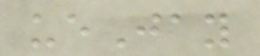ueJay
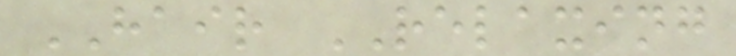HAIR RELAXING
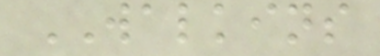WALKINS
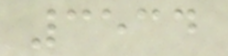3534
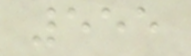555
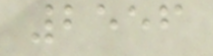2556
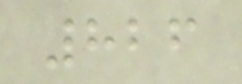826
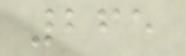265
